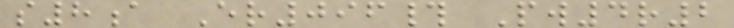s8a Er096# Pw4r2
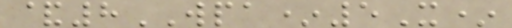&8WPA*5X*
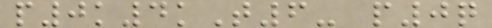p0k4kT6- p0q
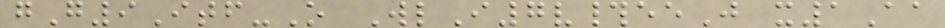gG9Itf-O WlI7v#eeJ x1Aa
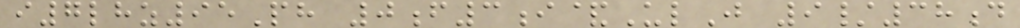i7lhz95Ph 0f3i&UlJ 9/38d
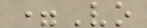=Vo
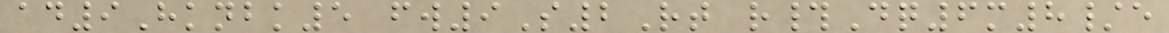ad9Hknbk5 fw9S2Rt r#Dq6m8/e
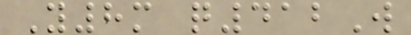Y8m q412W
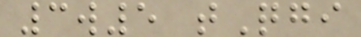3w5 tQgi
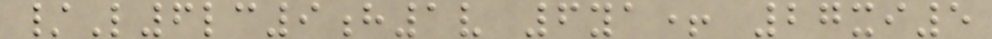/L6lc9h1v 6ya+ 27xi5
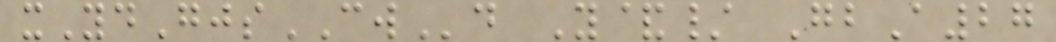xYdGjsCWd Y&/ GbA27
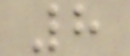8
